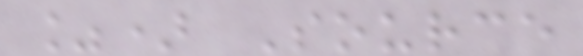%) Source
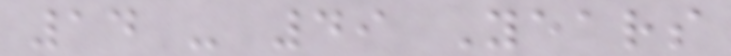14 - 49 Years
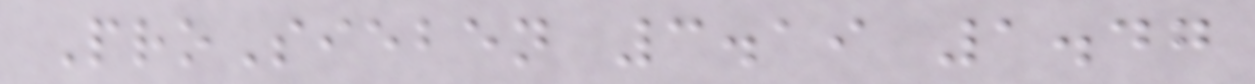ProSieben 3.19 1.47
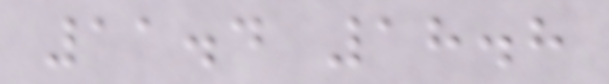11.4 18.8
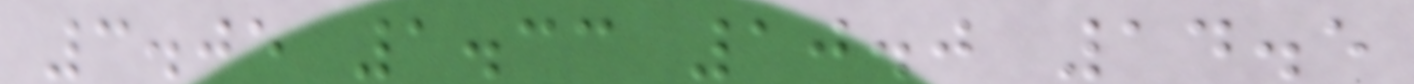3.05 1.33 10.0 14.5
